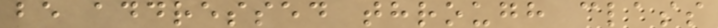be addressed through class
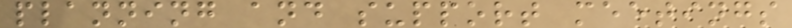planning and support meetings
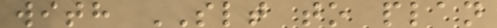with SLT to plan
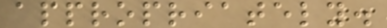appropriately.
